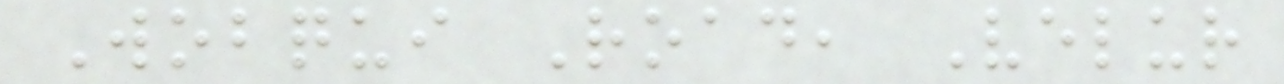Wobqui Road, Velur
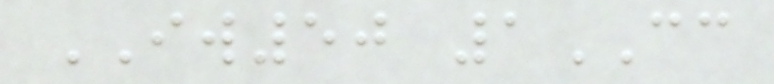IW50 1CC
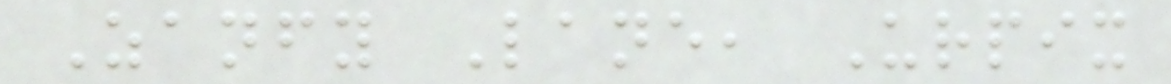Zanfy Lane, Urpix
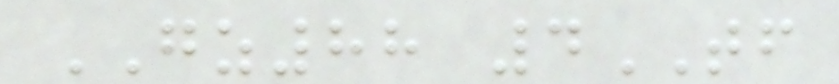GZ88 4TF
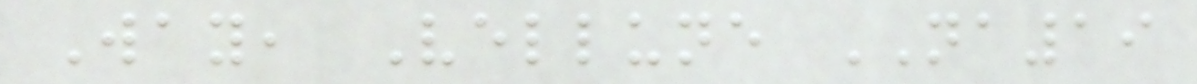Way, Vellune NA19
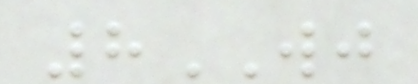8WJ
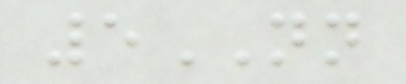5NN
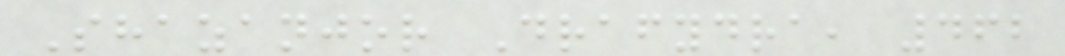Shazanjor Drafydra, 462
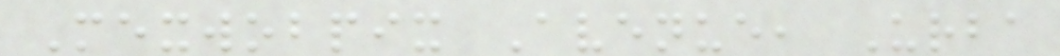Mexwobpix Avenue, Urba
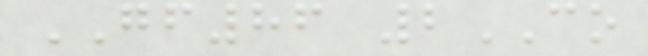GF86 2CO
